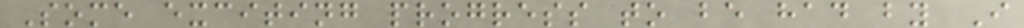Some exciting progress to be had by I
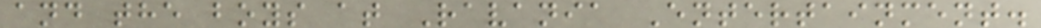and the boys at Ravania Entertainment.
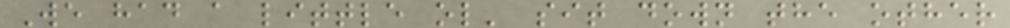We had a little ol' sit down the other
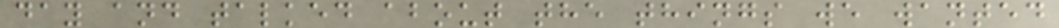day and talked about the things we wanted
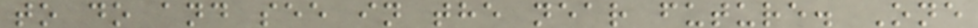to do and see in the near future. One
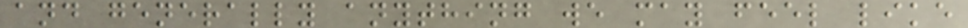and generally anything we may feel like
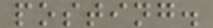posting.
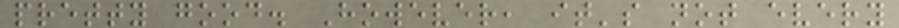pretty good. However, it's not every
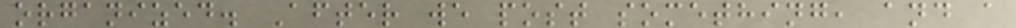organized. After we post something, and a
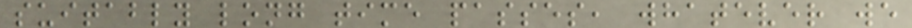suitably long time passes, whatever we
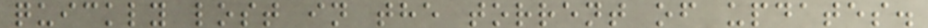quickly lost in the torrent of updates.
